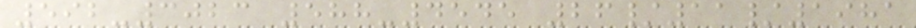592-3023 588-4545 26/11/1981
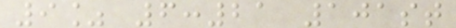9% 6:21 101st
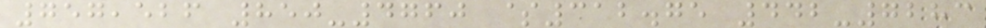757,526 850-4760 $312.75 442-7283
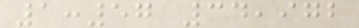1:57 34,972
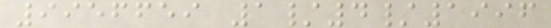9956659 1/4/1996
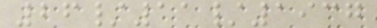26/11/1937
